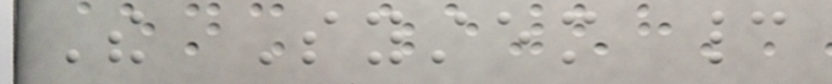The System cannot
